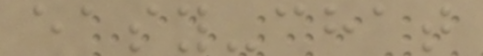easy-chat
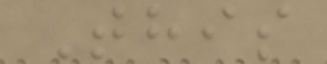This
